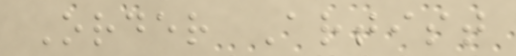Order Artist
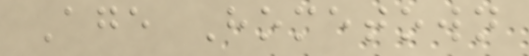Age Hometown
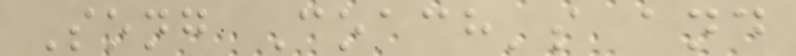Song Coach's and
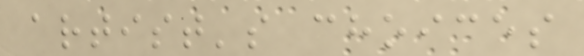artist's choices
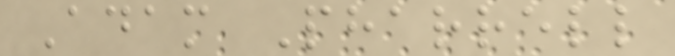Adam Pharrell
